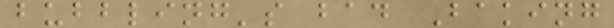bubbling's bad Baking
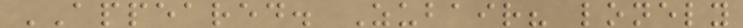APPEARED. Zubair? lonely
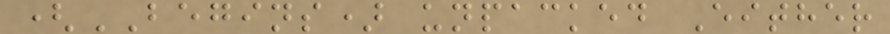(BEGINS) unpacked Either
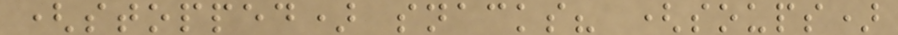(stopped) snacks? (soups)
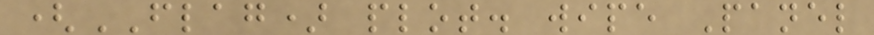(FLAG) plot. wipe Panel
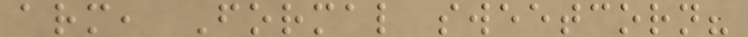arm, Formal sweetcorn?
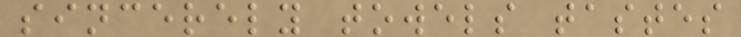sincerely towels tastes
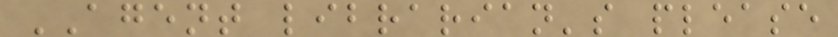AGENT librarian's please
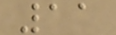11
